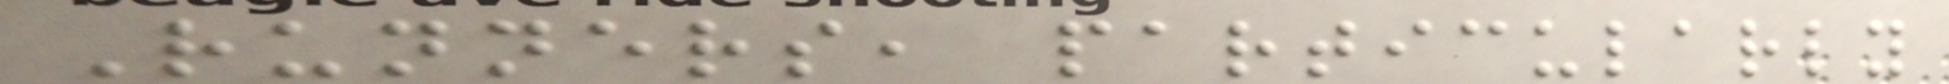Runners, particularly
